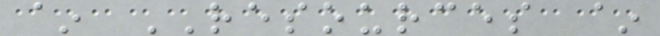~ RESOURCES ~
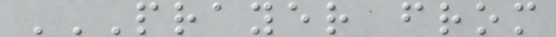PRAYER FROM
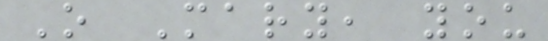O Mary, you
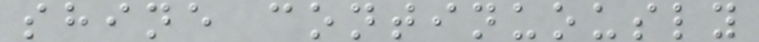shine continuously
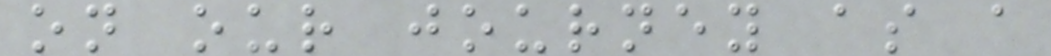on our journey as a
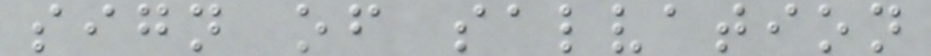sign of salvation
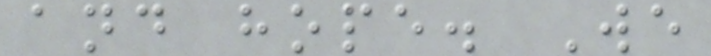and hope. We
